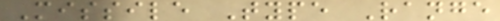Missile Type Range
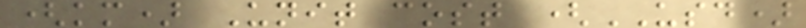(km) Unit cost (USD)
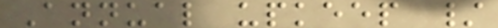Annual upkeep /
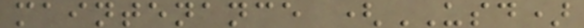maintenance (USD)
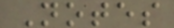Notes
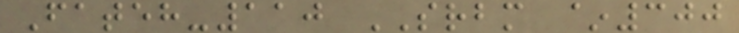Fateh-110 SRBM ~300
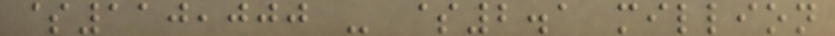$110,000 - $2.1 million
